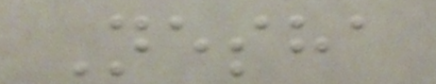Nesha
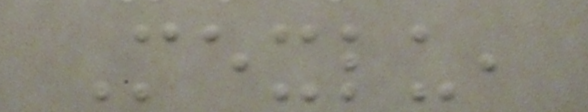Mexlu,
